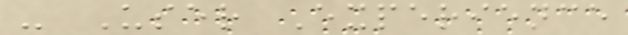- User Experience
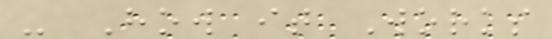- How it Works
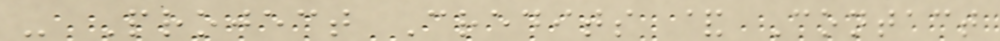- Project Credits & Contact
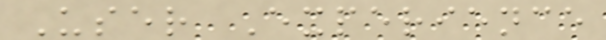User Experience
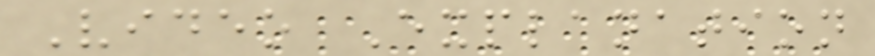Video Explanation
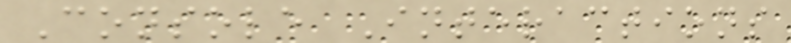Console Interactions
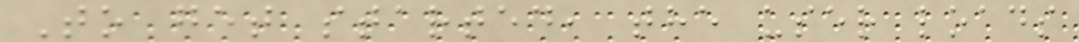To get started, the user loads
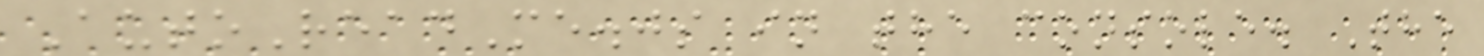AutoReadMe.js in the console. The
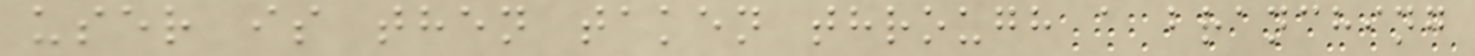user is then taken through a branching
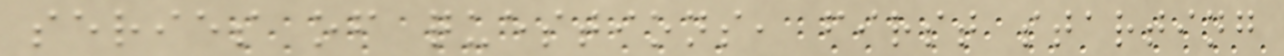series of questions, first starting
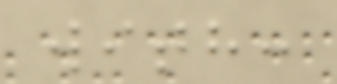with:
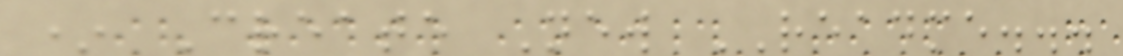* Create New README...
